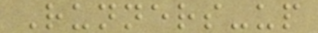Runners-up
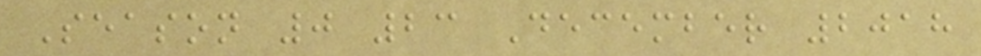Season 0 23 December 2018
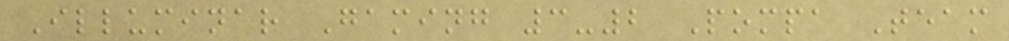Illuminar Gaming 3-2 Pompa Team
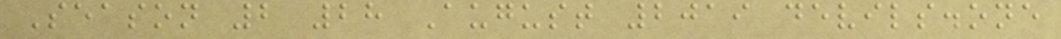Season 2 28 August 2019 devils.one
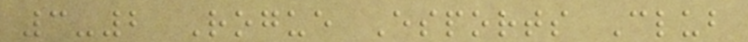3-2 Rogue Esports Club
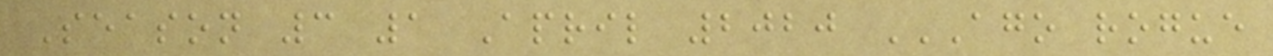Season 3 1 April 2020 AGO ROGUE
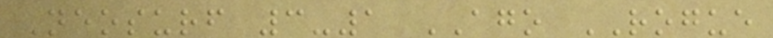Neosurf 3-1 AGO ROGUE
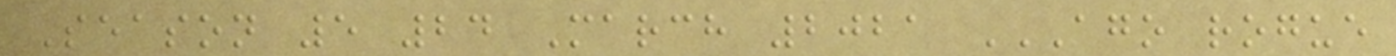Season 5 24 March 2021 AGO ROGUE
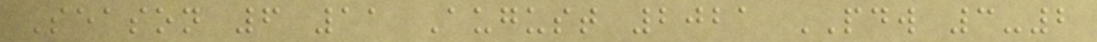Season 6 11 August 2021 PDW 3-2
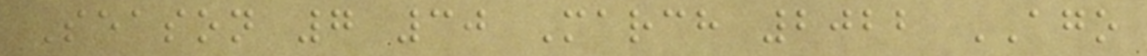Season 7 30 March 2022 AGO
